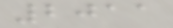2011
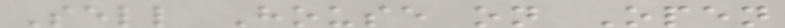Sell House on Open
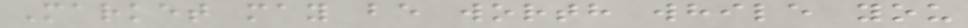Market may be worth while you
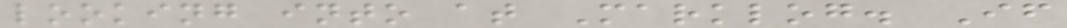looking into at Marklog. If
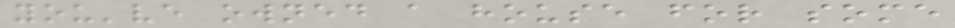you've owned a house for some
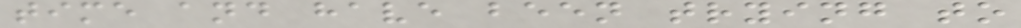time and have been trying to
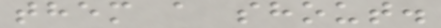them a shout.
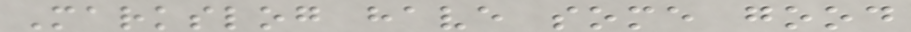Markslog have some good
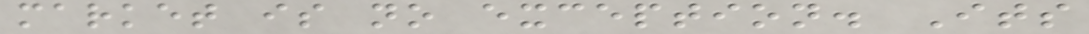market is no exception. Its
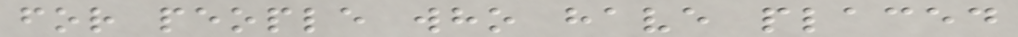for people who have placed
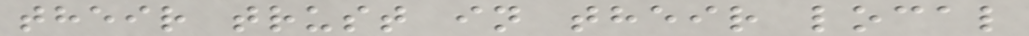their trust in their local
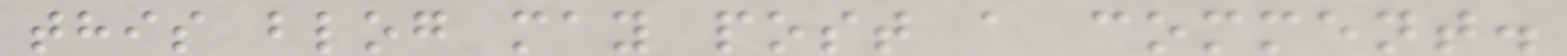this blog may post a comment.
